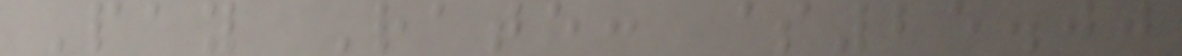Pay Rate: $25.00
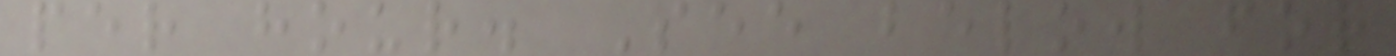per hour. See below for
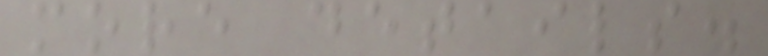more details.
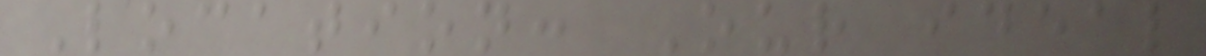Location: Our ideal
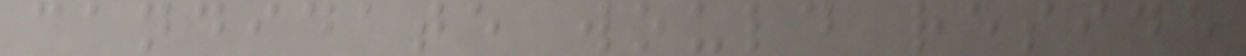candidate would reside
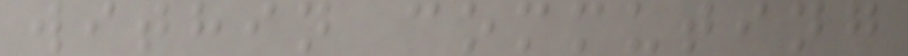within commuting
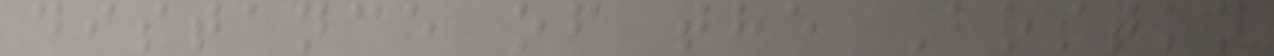distance of the Boston
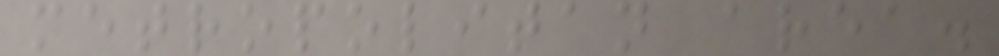metropolitan area.
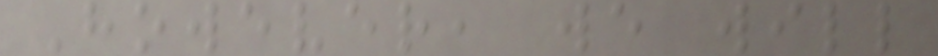However, we will
